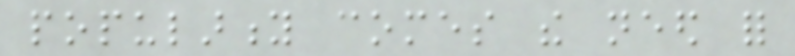popularity comes the need for
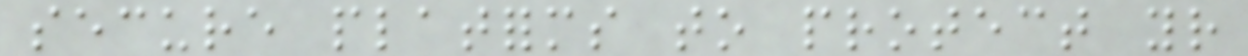secure platforms to protect your
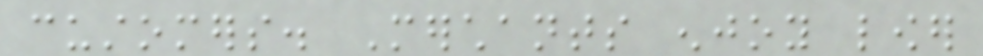customers. Merchants enjoy lower
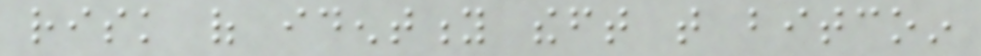risk of identity theft that bitcoin
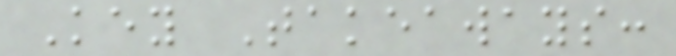Key Takeaways:
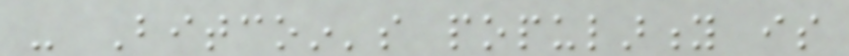- Bitcoin's popularity is
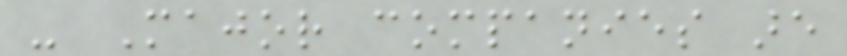- Major companies are
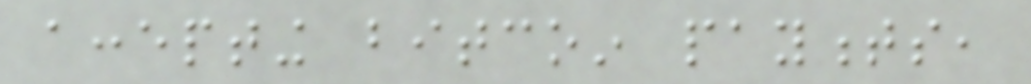accepting bitcoin payments,
